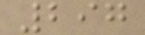297
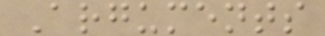Arguments
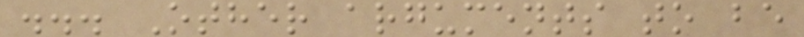... Other arguments to be
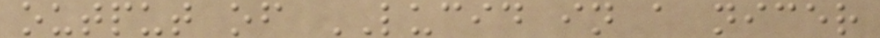output of LUCID in a nicer
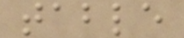table
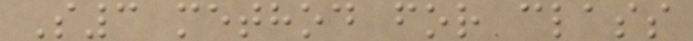S3 method for class
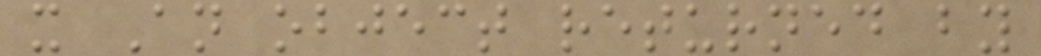x An object returned by
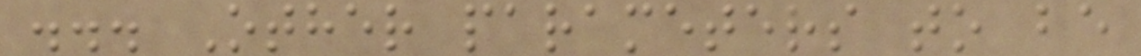... Other parameters to be
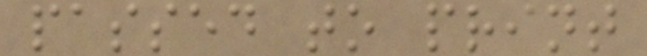passed to print
